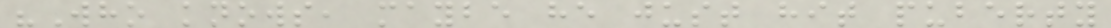"Who knows, maybe he just hit puberty
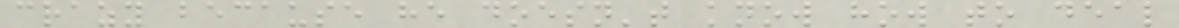crazy because he doesn't know how to deal
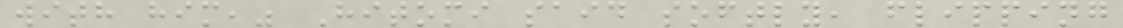with him," Hitomi said softly, flipping
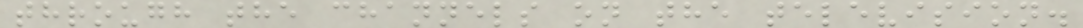through the channels on the television.
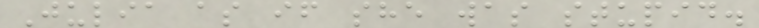Julia as if she was stupid.
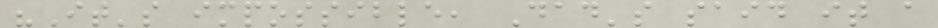"It's impossible, Dad's said it a
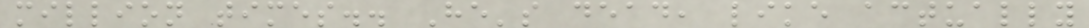million times.. He's dead, like actually
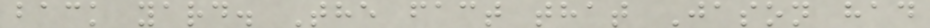back yard. The fact that Jason had
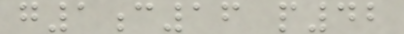g1c16 p42
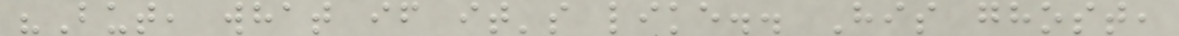"But, what if it's like.. His ghost,
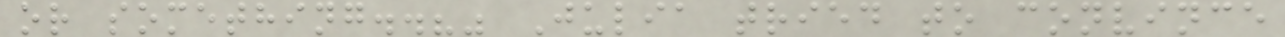or something..?" Julia tried to convince
